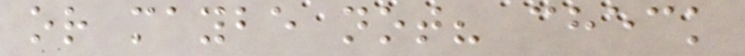or maybe not? check
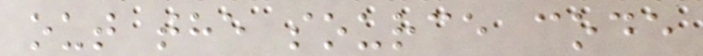out the source code
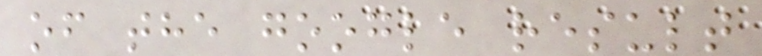of the google result
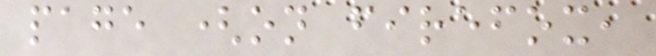page (on firefox,
